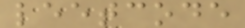leetcode
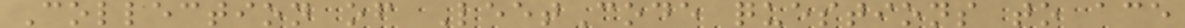Collection of LeetCode questions to ace
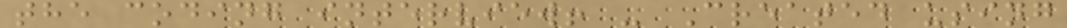the coding interview! - Created using
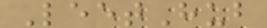LeetHub
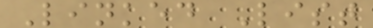Linked List
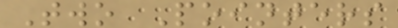Two Pointers
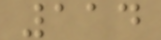114
